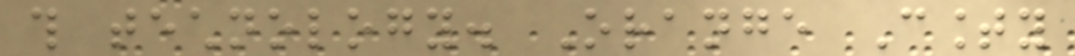this technology. Orange County
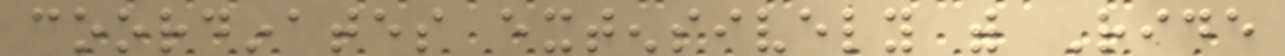coordinates extensively with Ride
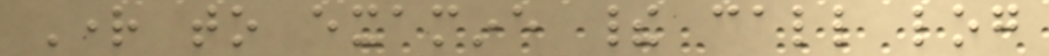Right to examine their call log
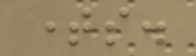times.
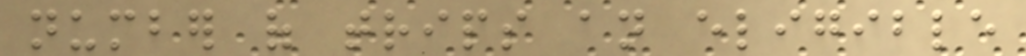number of trips an eligible
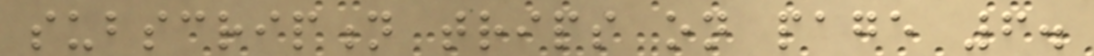subscription trips on page 6.
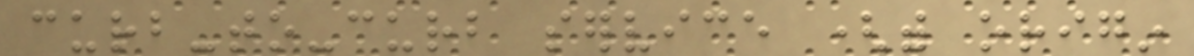curb-to-curb service (with origin
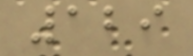129
